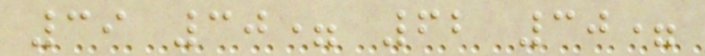39 30= 62 30=
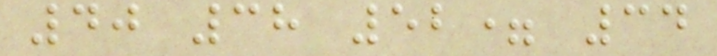40 38 52= 34
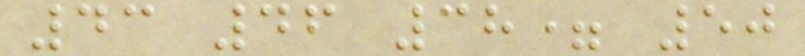43 46 38= 50
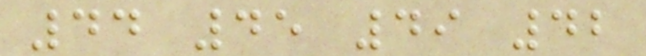44 45 49 42
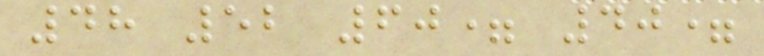48 52 60= 40=
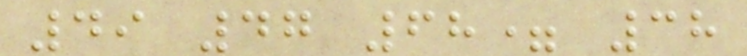49 47 68= 38
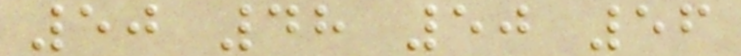50 48 50 56
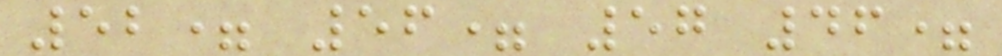52= 56= 57 46=
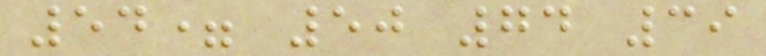54= 50 74 39
